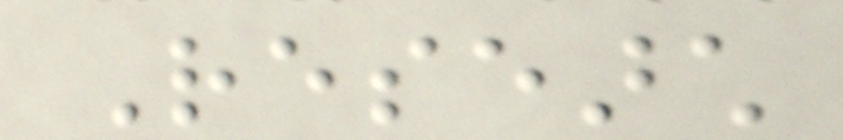Research
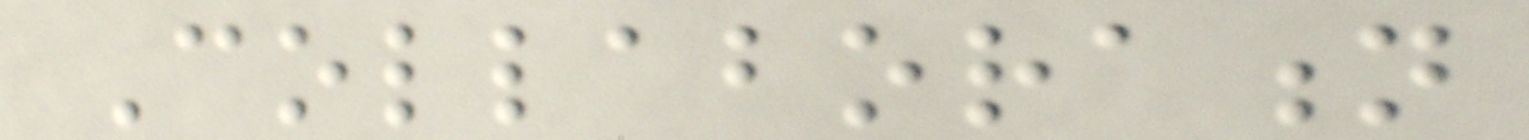Collaboration
